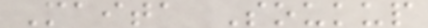Maita Soukup
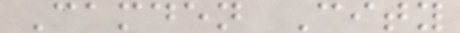Camden City
